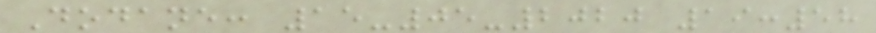Dodane: 15-05-2020 19:58
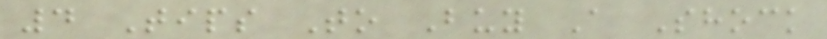4 Tips To Buy A Shock
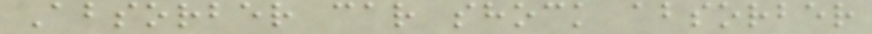Absorber car shock absorber
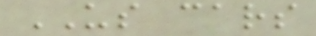US cars
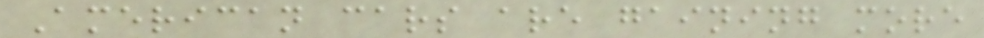American cars are gaining more
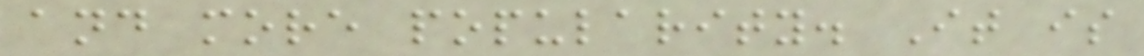and more popularity. It is
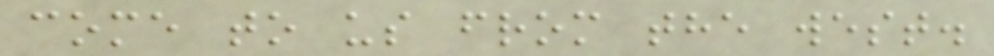come to us from the west.
